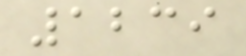1239
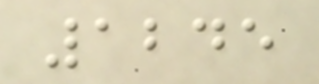1245
